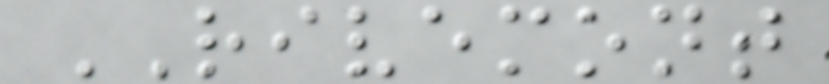RIVEMONT
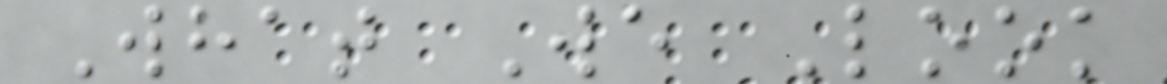What We Look
